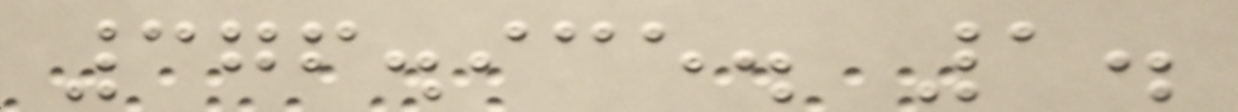376.935. 1.
